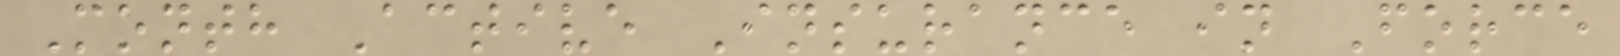Month Active Insurance in Force
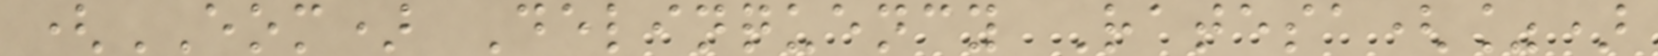(EOM) Delinquency Ratesa(%)
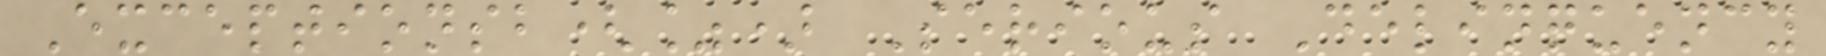Exceptionsb(%) Serious Delinquency
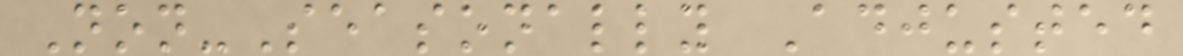Non-Seasonally Adjusted
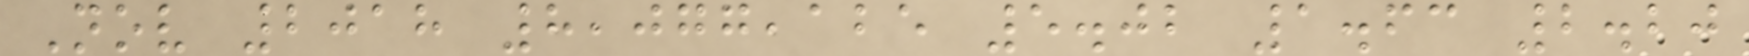Nov 2018 8,077,125 5.02 1.63 2.20
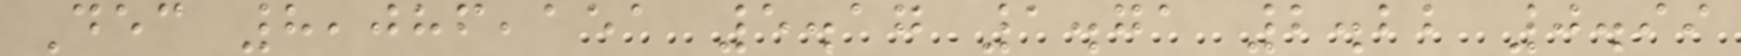Dec 8,086,151 5.17 1.71 2.22 0.99
